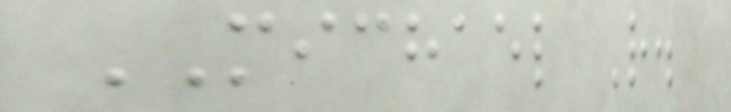MICHAEL R.
